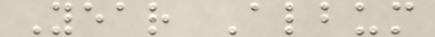Year Album
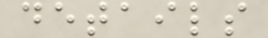details
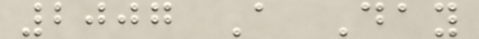2007 A Day
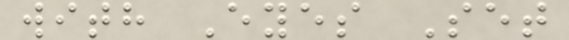with Eyes Set
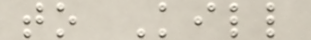to Kill
